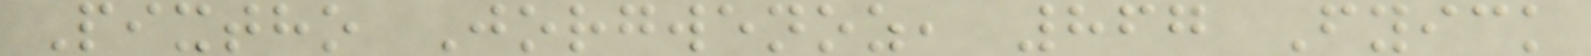Pixtho Jorgwenoz, 867 Fyick
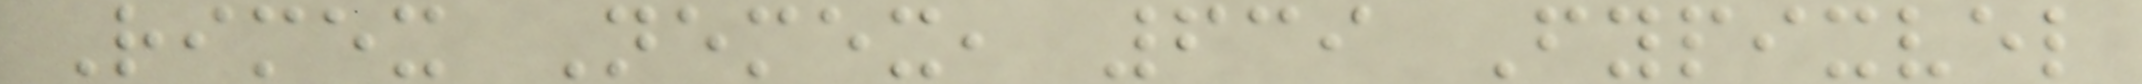Rimex Nemex, 639 Fypixvel
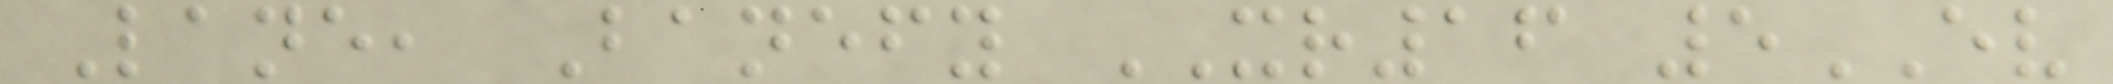Lane, Banefy XR16 5EV
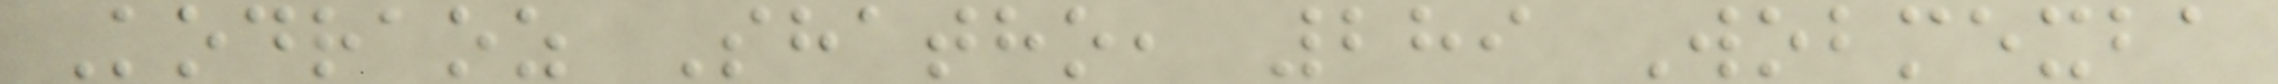Kodraoz Shatho, 289 Wobmexba
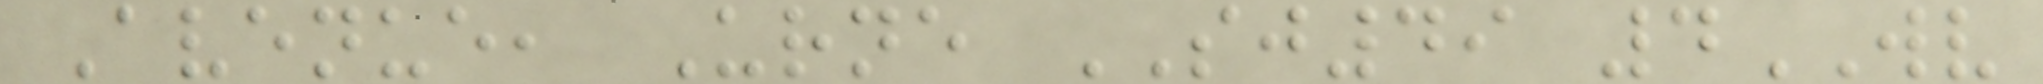Avenue, Urne SJ49 4WV
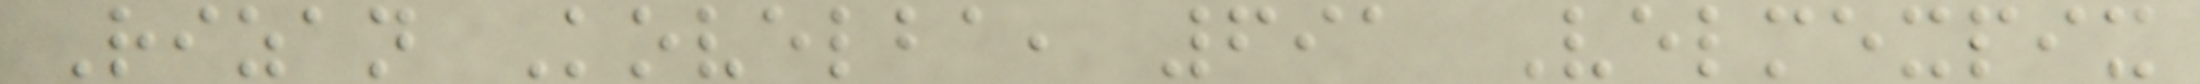Rizan Kovelba, 691 Velmexpix
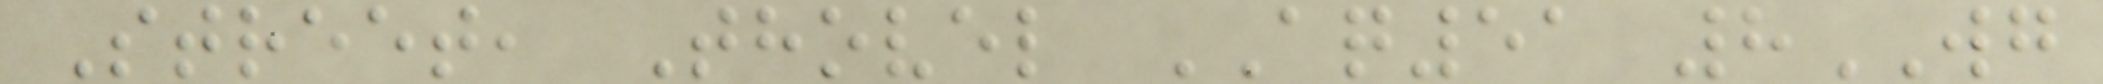Street, Thovel AQ51 8WG
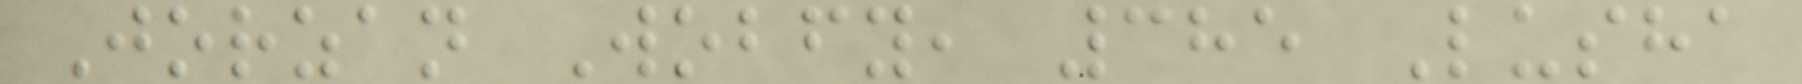Jorzan Wobfy, 385 Lusha
